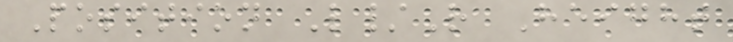Position L/R Height
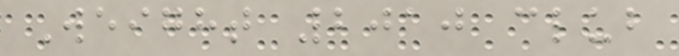Weight 2010 club
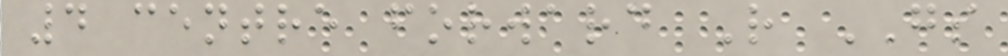4 centre forward R GS
